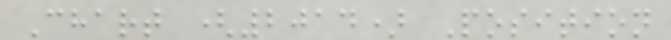Chart (2014) Position
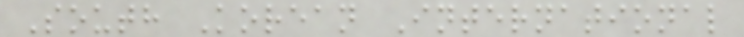South Korean International
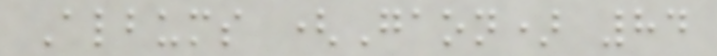Albums (Gaon) 84
